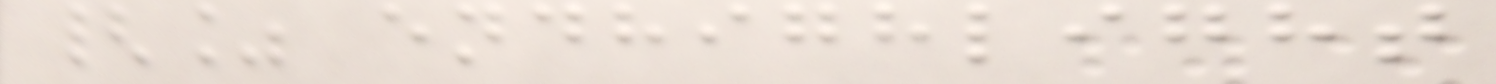{% endhighlight
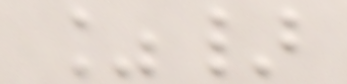%}
